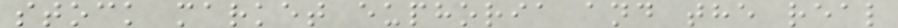stock market euphoria and the real
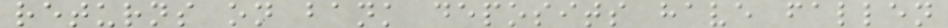returns on bank deposits have fallen
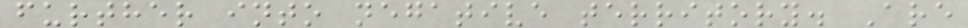further into negative territory. Are
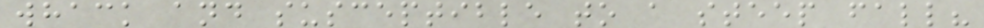whack and susceptible to a steep fall?
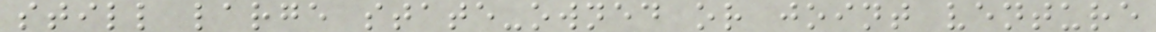still large state-owned or joint venture
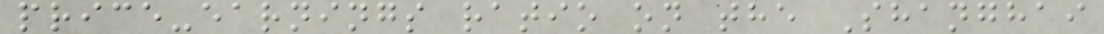price-earnings ratio on the Shanghai
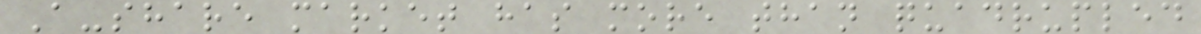A-share market has more than quadrupled
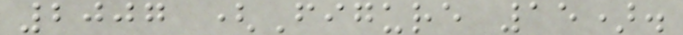2007 (Figure 15).
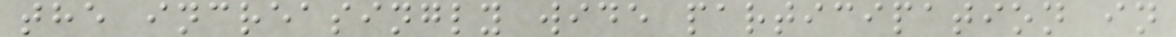the increasingly wide participation in
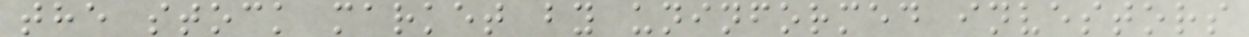the stock market by uninformed investors
